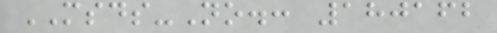MSDS-No.: 180162
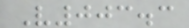V003.3
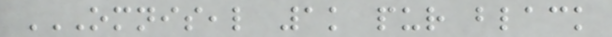OMNISEAL 1K PUR BLACK
